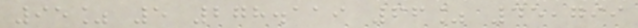95% 5 278.119 66% 45,799
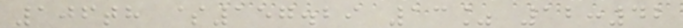106th $157.29 13% 12:42
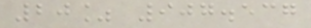20% 907.537
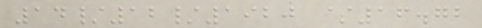14/12/1920 $16.72
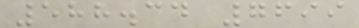588.34 7699
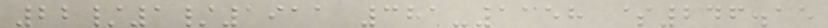22/1/1911 381-1158 $246.15
